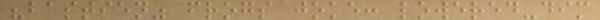"bastien" frogs joke: lowered-dim
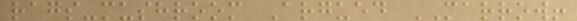rags-mushroom Argued MARROW!
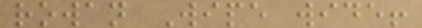rowan Wipe wide!
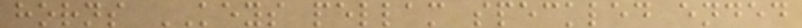horns KEYS pellam speckled ended
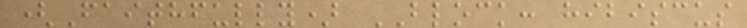(Faithfully) BLOCK: hibiscus
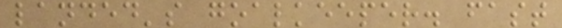landed's goalkeeper. fast
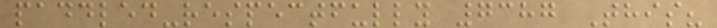paddled-respectfully 7387 This?
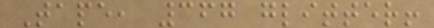Tape, 367 glitter!
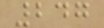247
